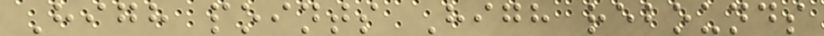High points High rebounds
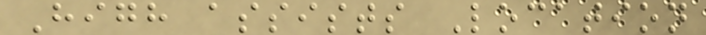High assists Location
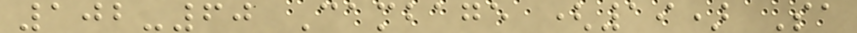102-60 Cambage (19) Sa
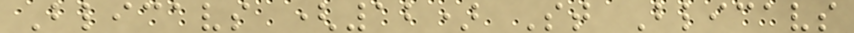Blicavs (12) St Blicavs
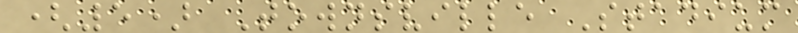(5) Townsville Stadium
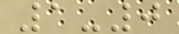1-0
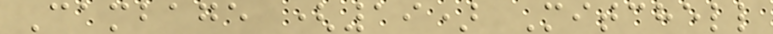Cambage (19) Mitchell
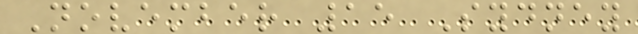November 15 Sydney
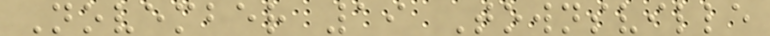November 19 Townsville
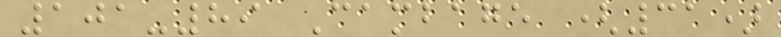101-89 Cambage (31)
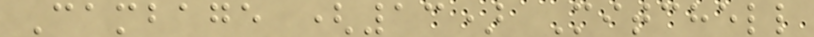Cambage (13) Mitchell
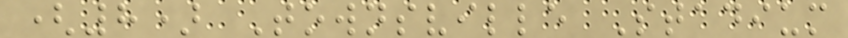(8) Townsville Stadium
